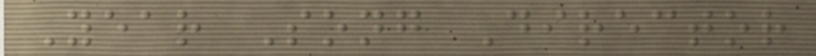Year Song Director
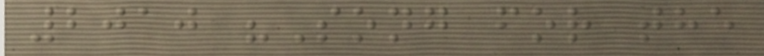2010 "Song for the
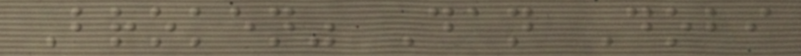Broken" Dan Dobi
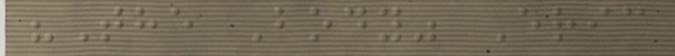"The Body" Eric
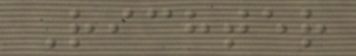Richter
